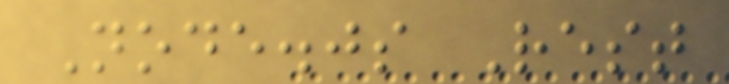Node.js Rest
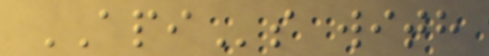APIs with
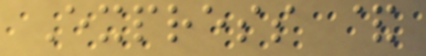Express &
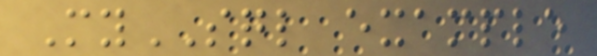MySQL example
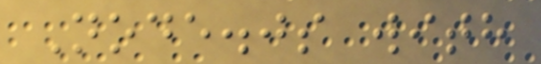Node.js with
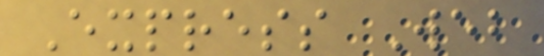Express Web
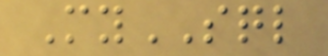MySQL
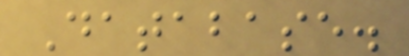Database.
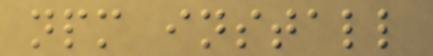npm install
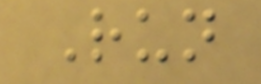Run
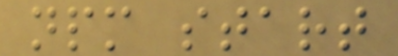npm start
